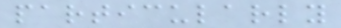particularly
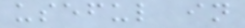useful in
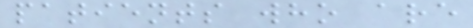patients who are
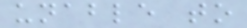unable to
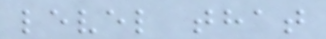level that
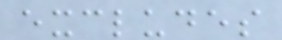excludes
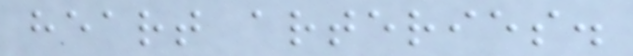heart arteries.
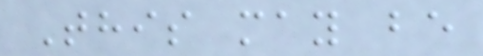This may be
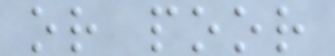or poor
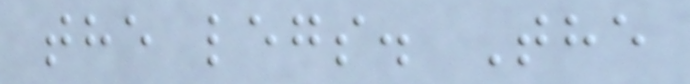the legs. The
